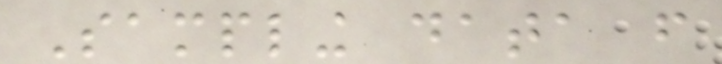Sampling data from
